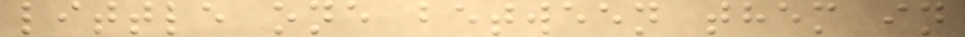little one between them in
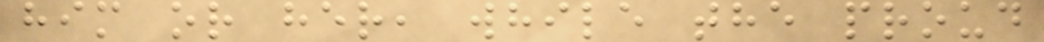him or her, while the proud
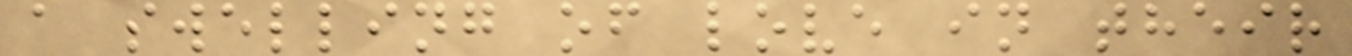a swelling of love in their
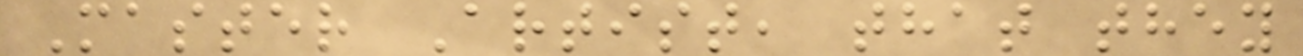Master Artist, that they
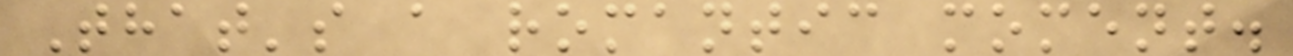That's a romantic moment.
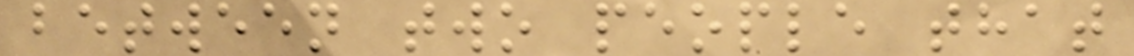between two people that
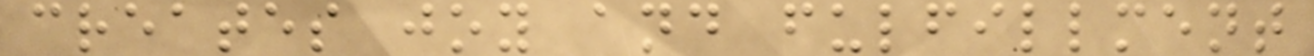creates joy and fulfillment
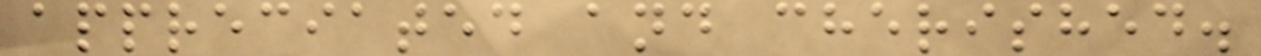appreciated and cherished.
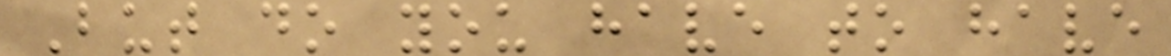But do you have to have
